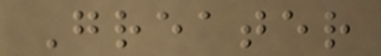Greater
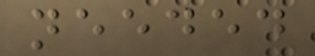needed
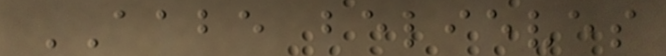AABE believes
